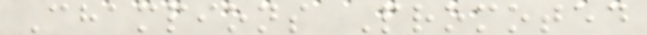Champions Promoted
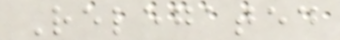Relegated
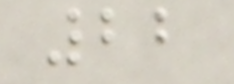22
